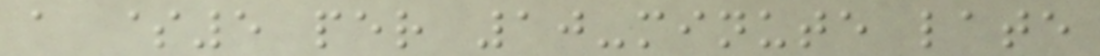a $5 per 10-minute late
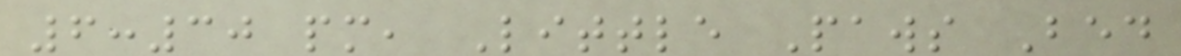6:30 pm, Little Paws Bed
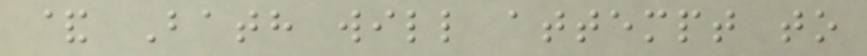& Bath will attempt to
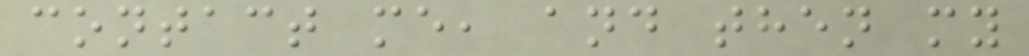contact me, and then my
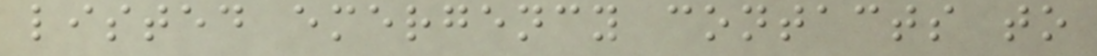listed emergency contacts to
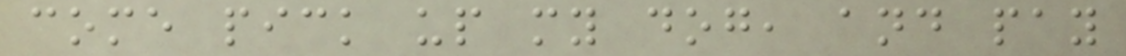come pick up my dog, and pay
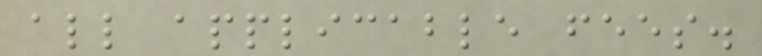all applicable fees.
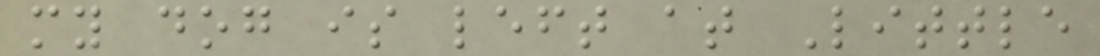my dog is left at Little
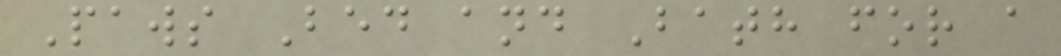Paws Bed and Bath for a
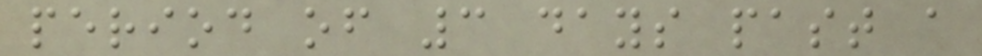period of 3 days past a
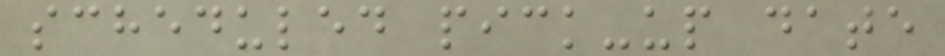scheduled pick-up date
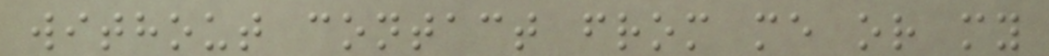without contact from me or my
